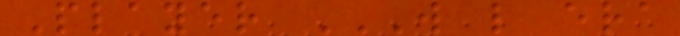Player W L ERA
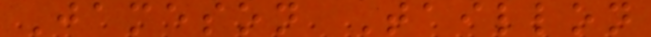Jameson Taillon
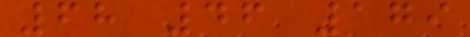68 46 179
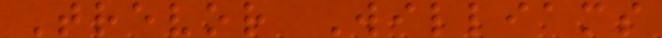Trevor Williams
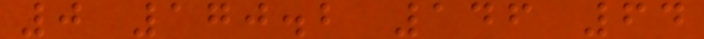0 170.2 146 64
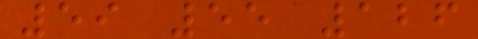59 55 126
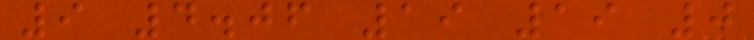9 4.06 19 19 0
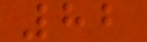82
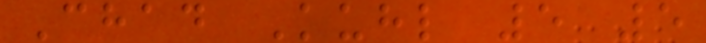Chad Kuhl 5 5
